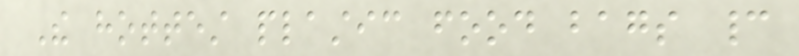The hottest plastic food bags cannot
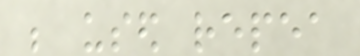be used repea
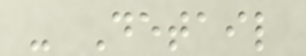- Detail
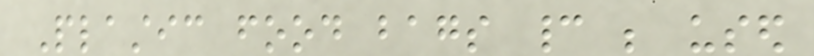Plastic food bags cannot be used
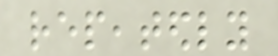repeatedly
